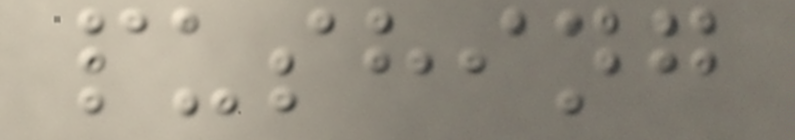pushing
